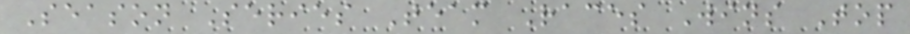Season Series Team Races Wins Top
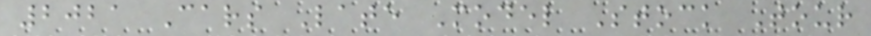2021 Cars Late Model Stock Tour
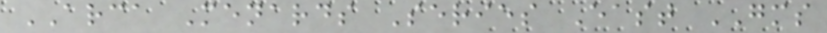ARCA Menards Series East GMS
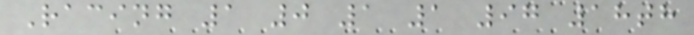Racing 1 0 1 1 97 18th
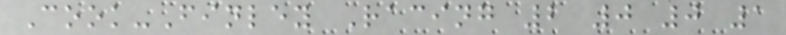Cook-Finley Racing 2 0 0 1
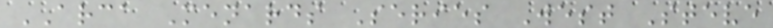ARCA Menards Series West Steve
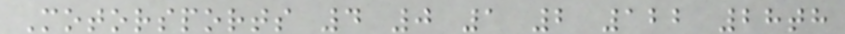Motorsports 4 0 1 2 122 28th
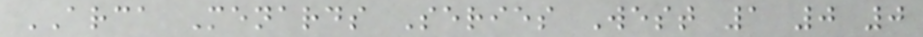ARCA Menards Series West 1 0 0
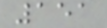151
